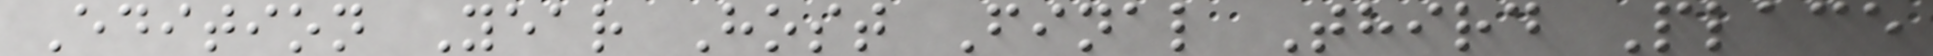Edition Year Host Final Third Place
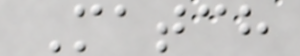Match
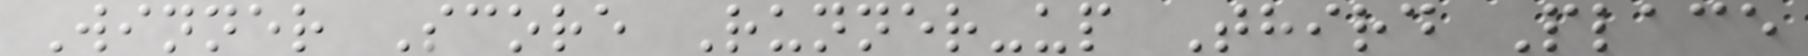Winner Score Runner-up Third Place
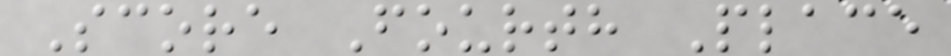Score Fourth Place
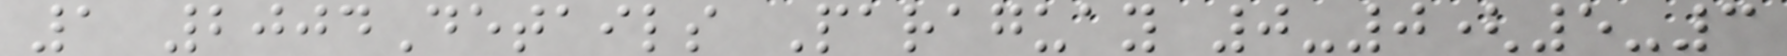1 2004Details Paraguay 0-0(5-3
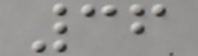36
